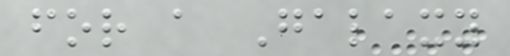for a Galaxy
